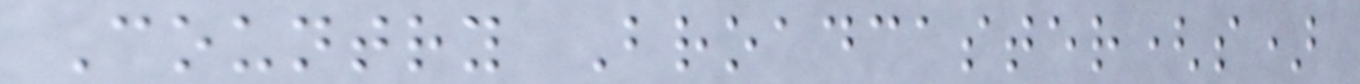Country Broadcaster(s)
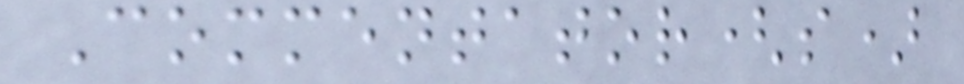Commentator(s)
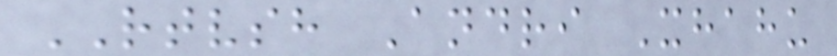RTVSH Andri Xhahu
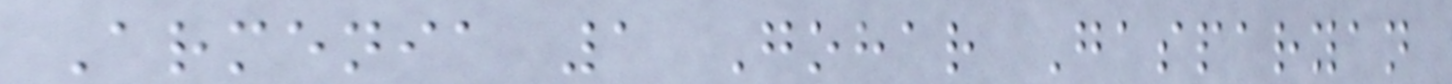Armenia 1 Gohar Gasparyan
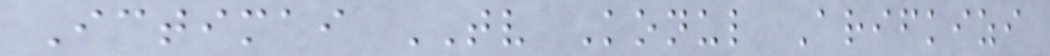Ictimai TV Konul Arifkizi
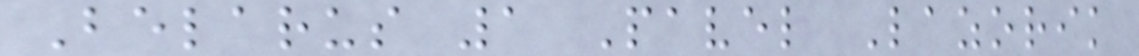Belarus 1 Pavel Lazorik
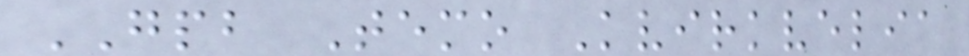GPB Temo Kvirkvelia
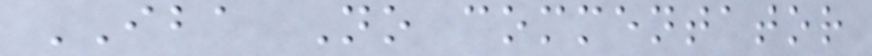IBA No commentator
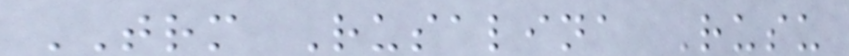TRM Rusalina Rusu
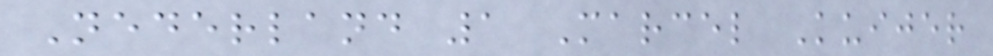Nederland 1 Marcel Kuijer
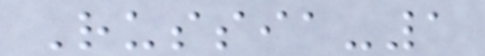Russia-1
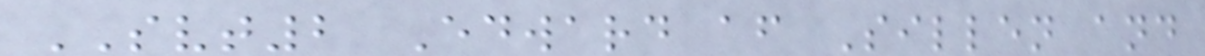SVT2 Edward af Sillen and
